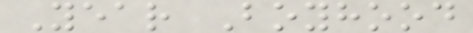Year Boyhood
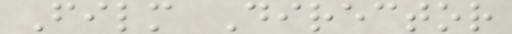Film Director
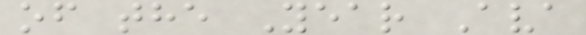of the Year Ava
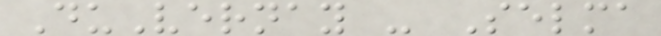DuVernay - Selma
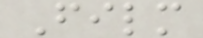Film
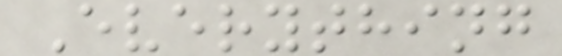Everything
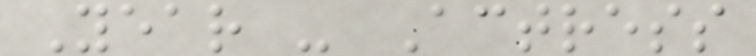Year - Actress
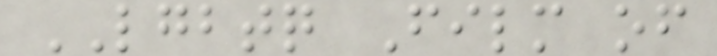LGBTQ Film of
